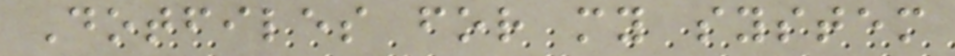Dotfiles for my system
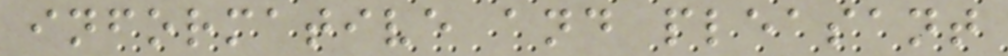informative and pleasant
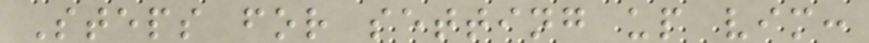Steps for setting up vim:
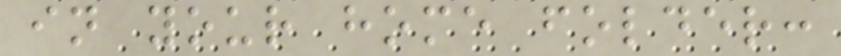in your home folder:
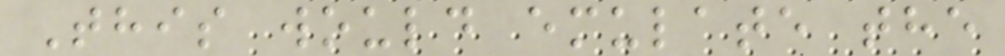This would emulate the
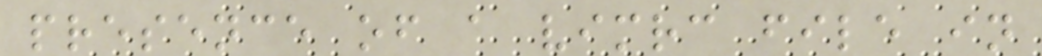presence of a vimrc file in
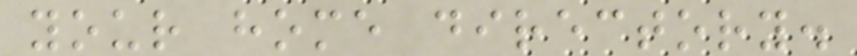your home directory.
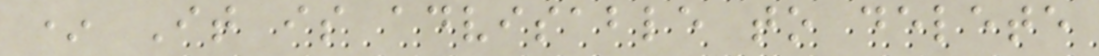* It is advisable to delete
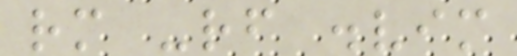rm -rf .vim
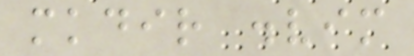mkdir .vim
